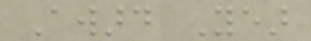Award Year
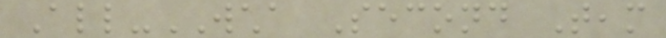All-WCHA Second Team
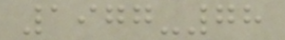1977-78
